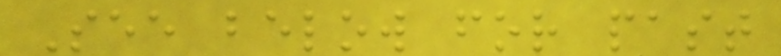See below for past
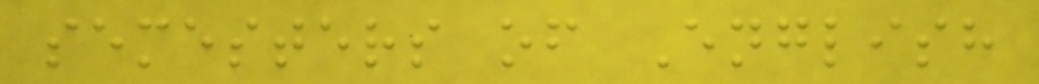semesters of English
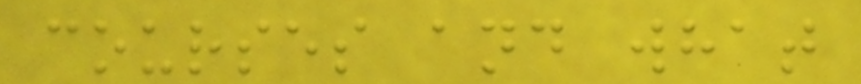courses and what
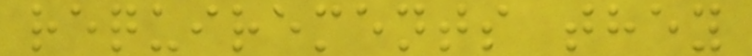requirements they
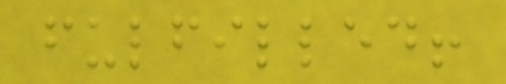fulfilled!
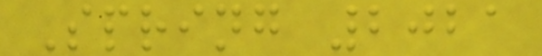Spring 2021
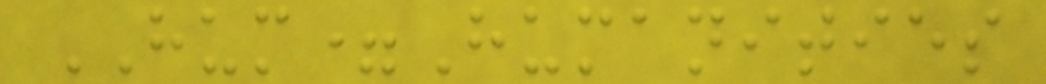HUM=Humanities
